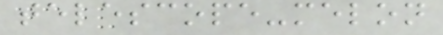telescope-melon
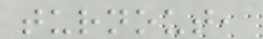turnout,
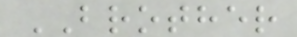BROTHER
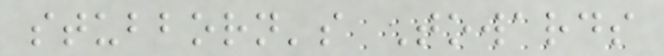stubborn's Towards
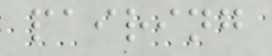pairing
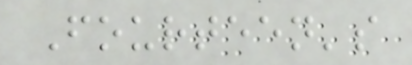Fourteen's
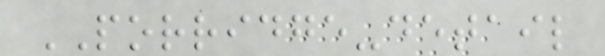PORRIDGE-detail
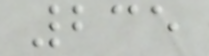235
